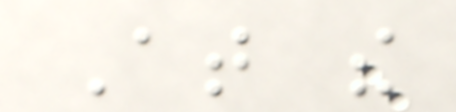At the
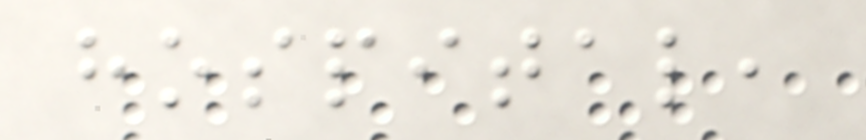hospital,
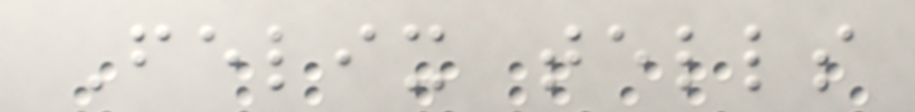Felix tells
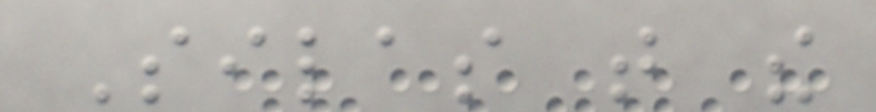Silas that the
